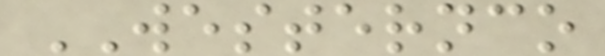WESTERNCO
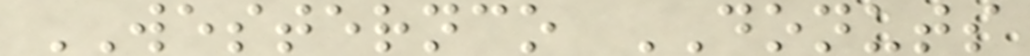WESTERNCO DONUTS
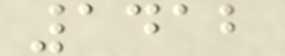1412
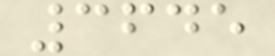3645
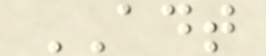ADT
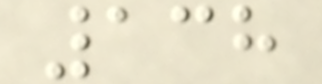138
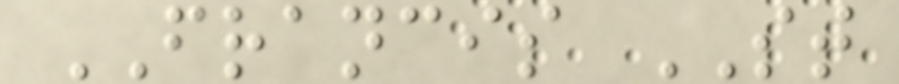FRANCIS ST
